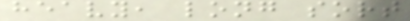heavy, long sort
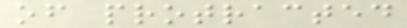of protracted
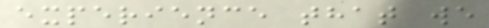experience that we
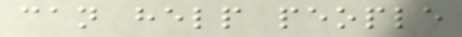can help people
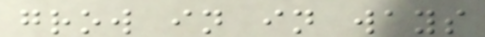grow in in ways
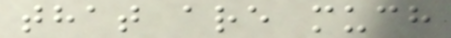that are much
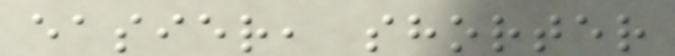easier, shorter
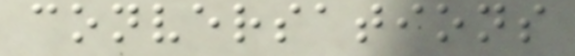conversations
